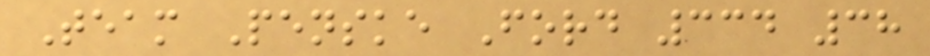Team Penske Ford 334 38
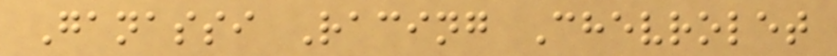Ganassi Racing Chevrolet
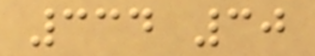334 30
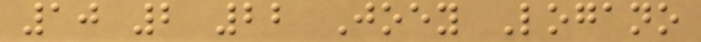10 2 22 Joey Logano
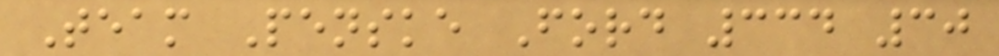Team Penske Ford 334 30
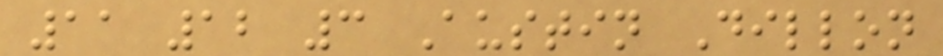11 12 3 Austin Dillon
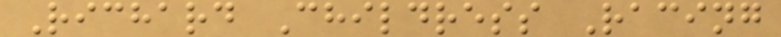Richard Childress Racing
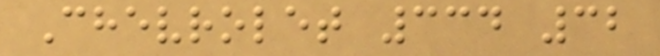Chevrolet 334 32
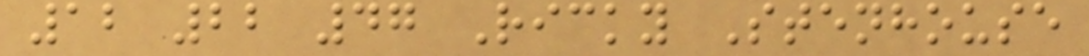12 22 47 Ricky Stenhouse
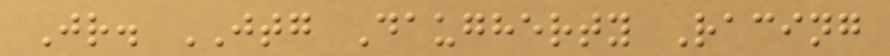Jr. JTG Daugherty Racing
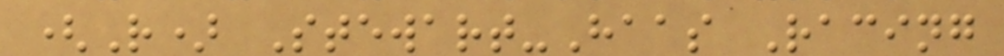(R) Stewart-Haas Racing
